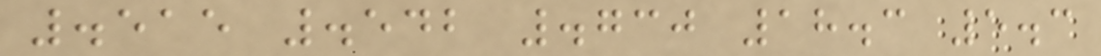.515 .542 .730 18.3 5.3
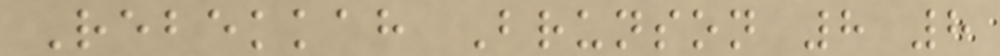Rebekkah Brunson 8 8
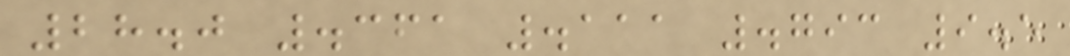28.0 .361 .111 .793 9.5
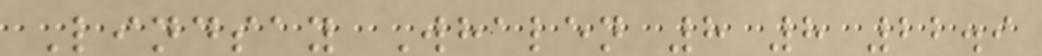Lindsay Whalen 8 8 22.9
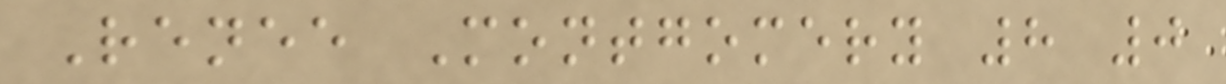Renee Montgomery 8 0
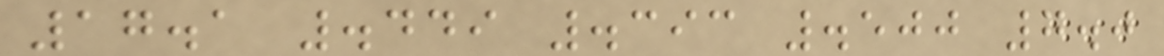17.1 .449 .393 .500 7.0
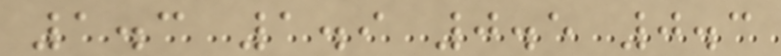1.3 1.9 0.5 0.3
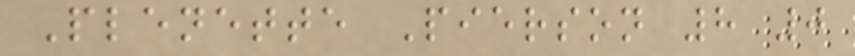Plenette Pierson 8 0
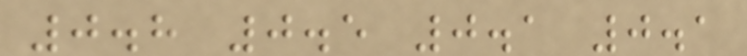0.8 0.5 0.1 0.1
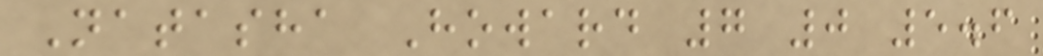Natasha Howard 7 0 5.6
